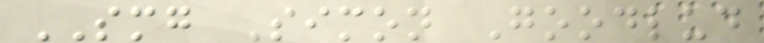SMG Simon Goodlud
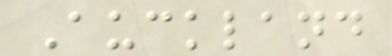Auckland
